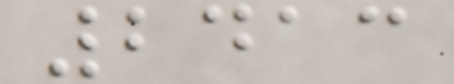2413
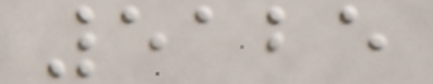5125
